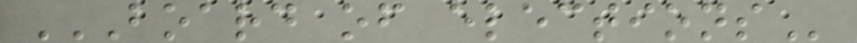BOARD OF ELECTIONS
